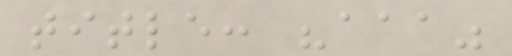title: "aaa"
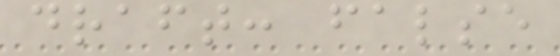draft: false
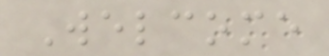Welcome
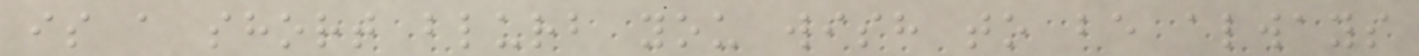is a short blurb you wish to be always
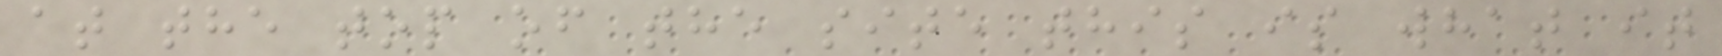at the top of the site this is what it
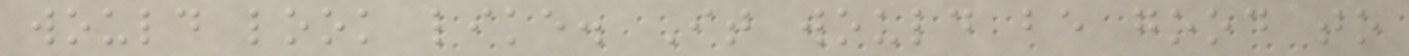would look like. It would be good to
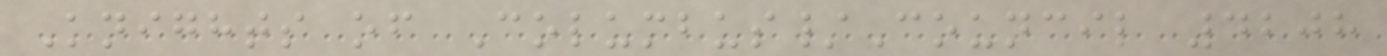Knights of Columbus/Council 4208
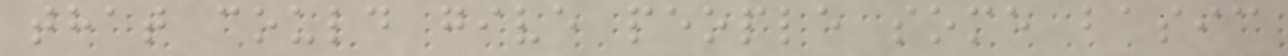that could give people some basic
